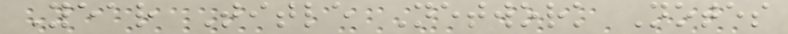Year Title Network Notes
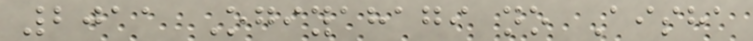2011 Ogiyahagi no Aisha
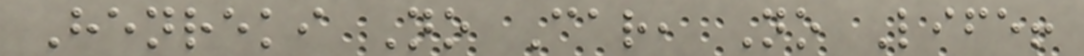Henreki No Car, No Life!
